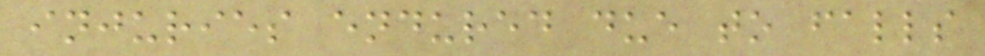injuries endured due to falls
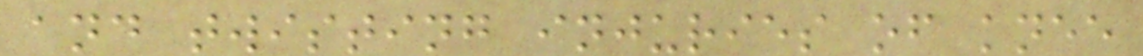and twisting injuries of knee
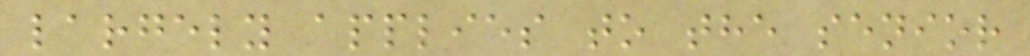largely applies to the senior
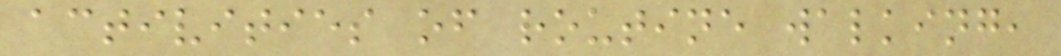activities of routine walking,
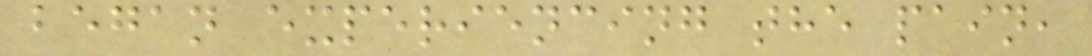began experiencing the pain,
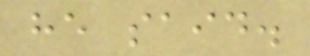he said.
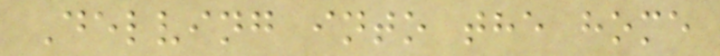Delving into the home
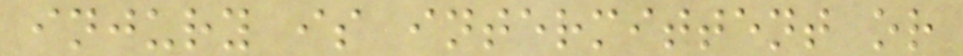injury is intermittent or
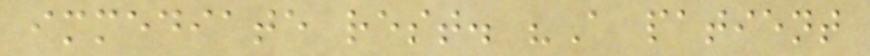immediate rest. "A patient
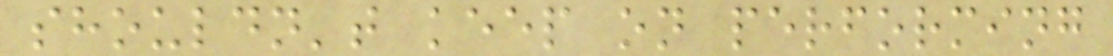shouldn't keep on performing
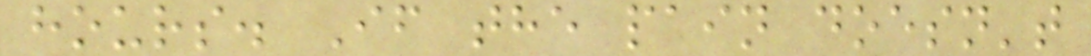hours. If the pain doesn't
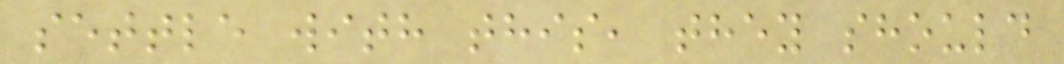settle with this, they should
